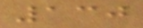130
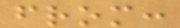from:
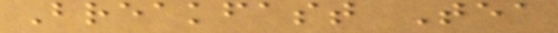Breakfast Tea
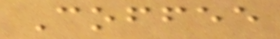Coffee
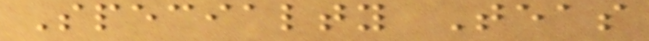Specialty Teas
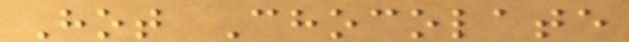Hot Chocolate
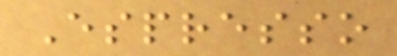Espresso
